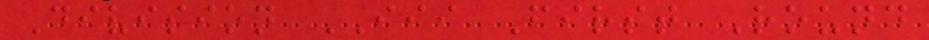Division III First Round
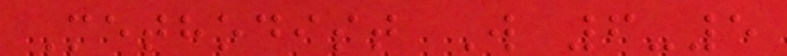Methodist W 6-5
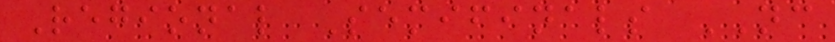Regional Semifinals NC
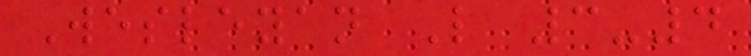Wesleyan L 3-4
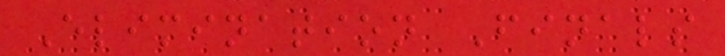Elimination Finals
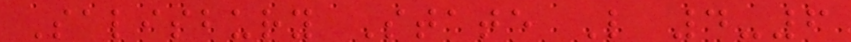Salisbury State L 4-6
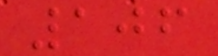106
